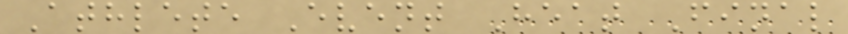Athlete Event Heat Final
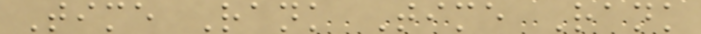Time Rank Time Rank
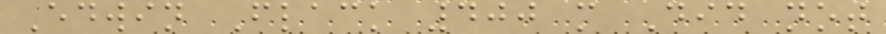Edwin Flack 400 m Did not
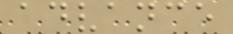advance
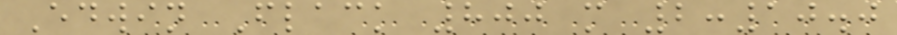Edwin Flack 800 m 2:10.0
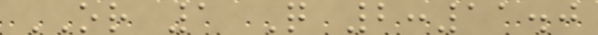OR 1 Q 2:11.0
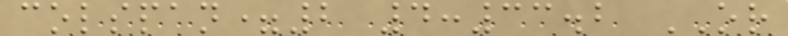colspan=2 4:33.2 OR
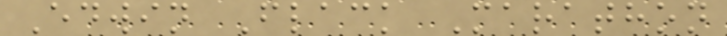Edwin Flack Marathon
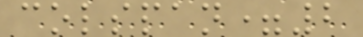colspan=2
